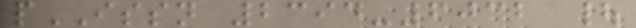pISSN 2394-6032 |
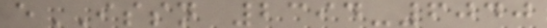eISSN 2394-6040
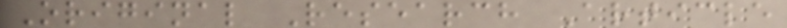Original Research Article
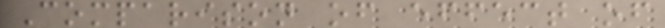Comparison of effect of
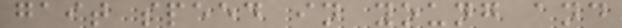gait speed in young and
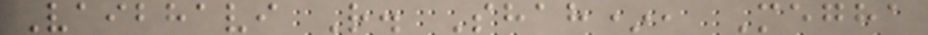Vaibhavi R. Shah*, Megha
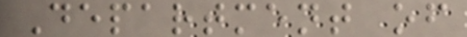Department of
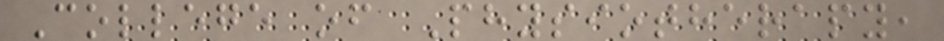College of Physiotherapy,
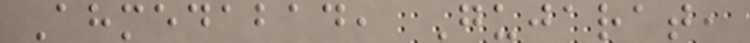Ahmedabad, Gujarat,
